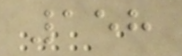158
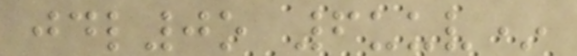jdl0o 6uuv*
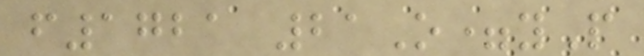f1721 21O=yP
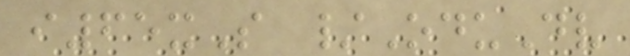i65xS /OduDv
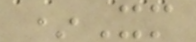*Xm
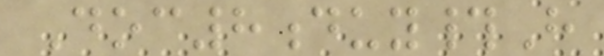Doc8duy#H
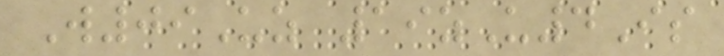W09Uz 19zU4Is
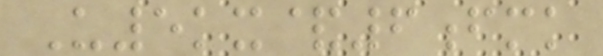U5kx&6fmk
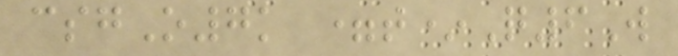csgO7k =t*Q6W
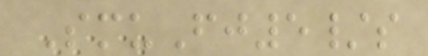SmuFj5/s
